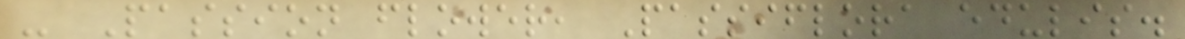- Passion flower, Passiflora edulis.
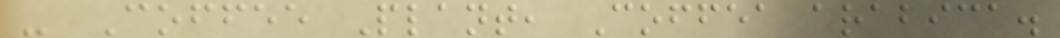- Coffee Plant, Coffea arabica.
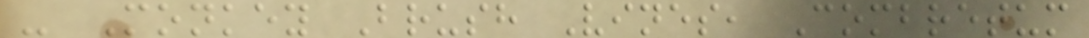- Monkey Brush Vines, Combretum
